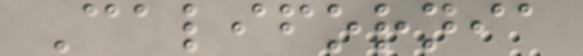California
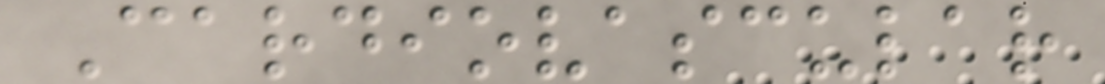Cardiovascular
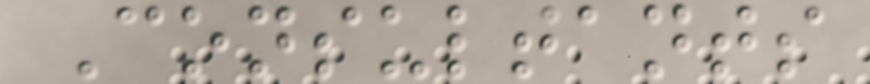Consultants
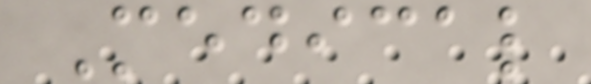Medical
